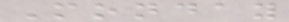Monday
